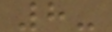8-
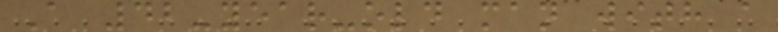A 42-year-old man with a
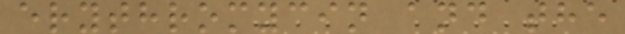erythromycin and the
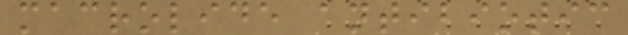macrolide antibiotic
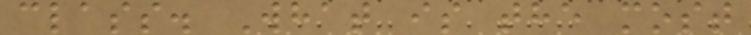class. What is the most
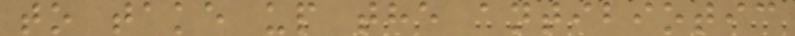to take up the antibiotic
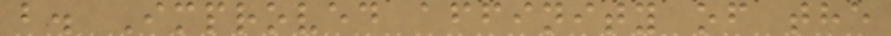b. Improved affinity of the
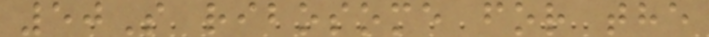50S ribosome for the
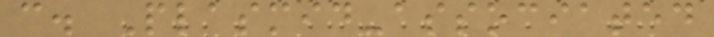c. Plasmid-associated
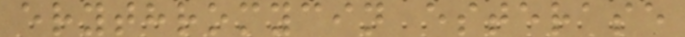erythromycin esterase
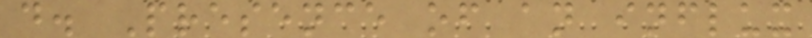d. Presence of an influx
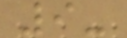9-
